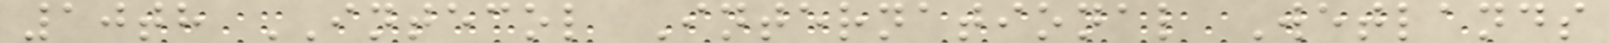10th INTECOL International Wetlands
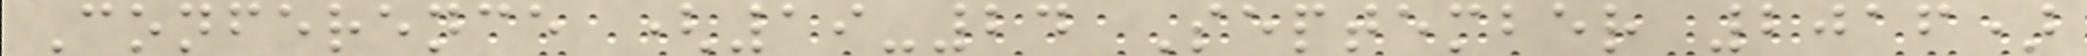Conference (19-24 September 2016)
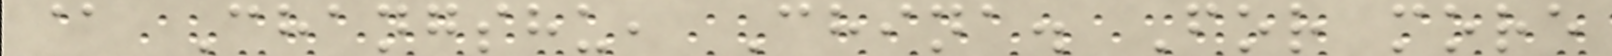@ Changshu, China. For more
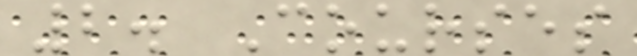2. Courses
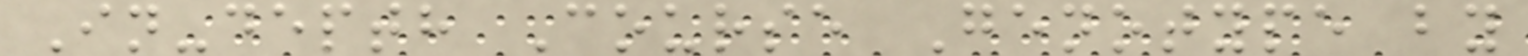In-depth Course Genotype by
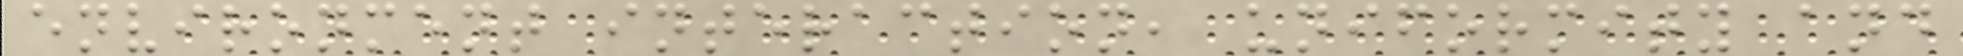environment interaction, uniformity and
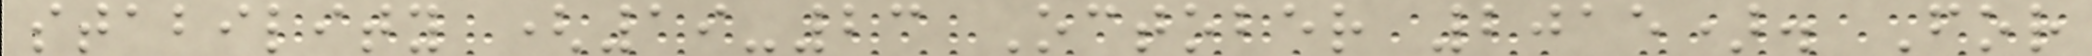stability (19-23 October 2015). For
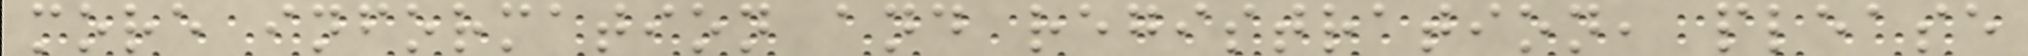more information and registration, please
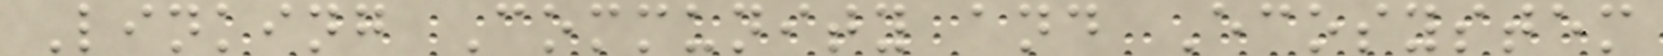Linking Community and Ecosystem
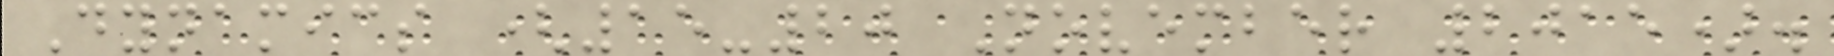Dynamics (15-20 November 2015).
